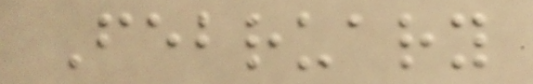February
